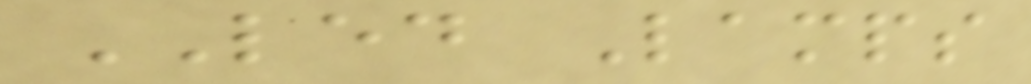LED Lamps
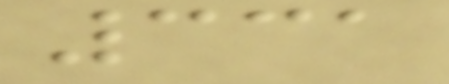331
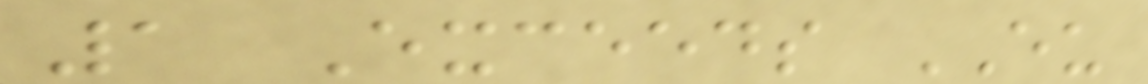1 Exceeds EU
